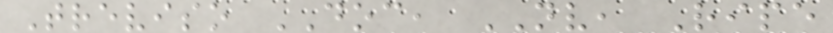Treviso DOC, NV, Ripe
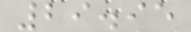29.95
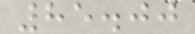85.00
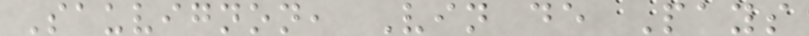Sauvignon, Vin de Pays
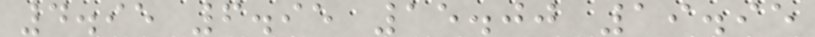4.95 6.95 15.00 19.95
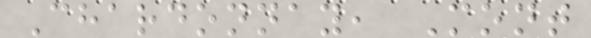Chardonnay, Mont
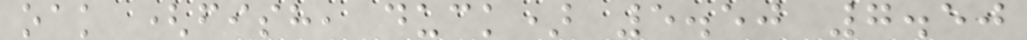oak (fish, duck) 5.50 7.50
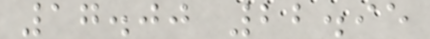17.00 22.95
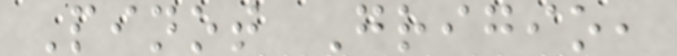Pinot Grigio,
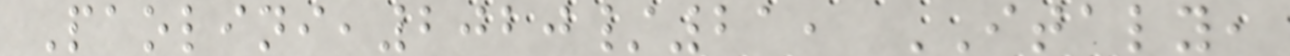Paolini,2020/21, ITALY,
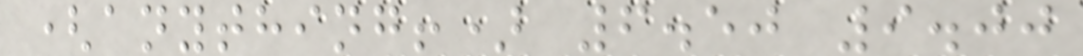(anything!) 6.50 9.00
